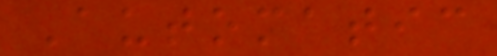Automatic
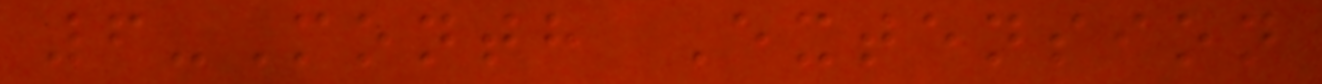6-Month Extension
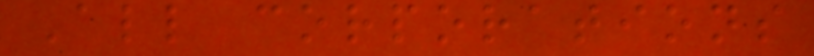All corporations
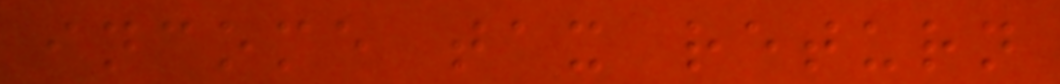income tax return
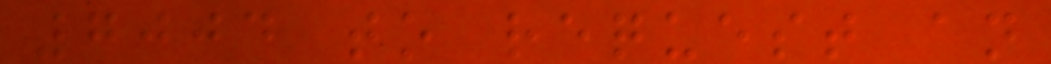7004 to request an
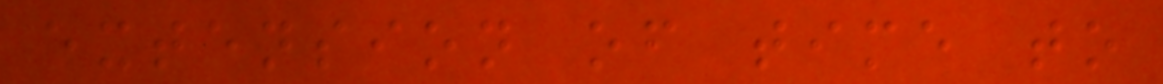extension of time to
